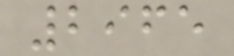2965
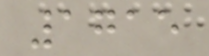1715
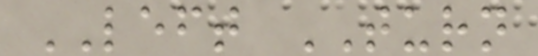LEFT TURN
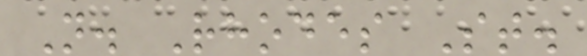N. Rhodes St.
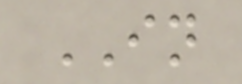IN
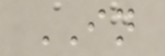IN
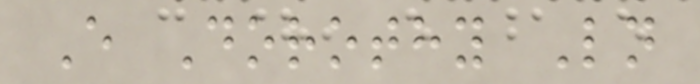E Dorothy Ln
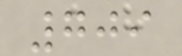709
